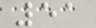51
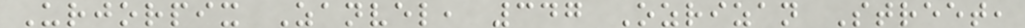Urjorpix Zanvel, 347 Ozrizan Street,
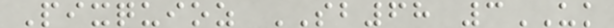Pixquioz SB68 3UK
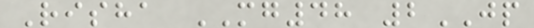Risha MG48 2JP
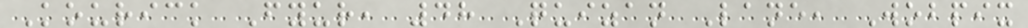Kourick Fyur, 48 Quizan Lane, Wobpix
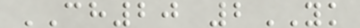CH20 2YK
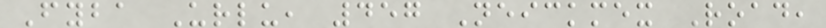Fyba Urlu, 457 Neickmex Road,
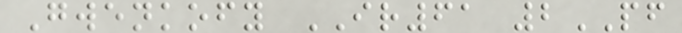Gwenkofy IR61 2PF
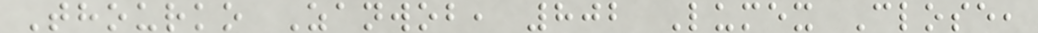Thourko Zanwob, 802 Lumex Close,
